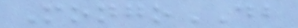MongoDB
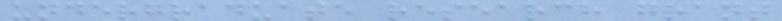undergraduate research grant
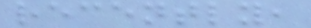recently,
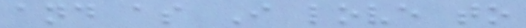and as I love to
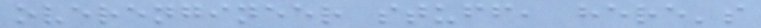overengineer stuff, here's
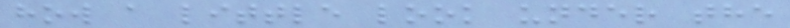how a little look under the
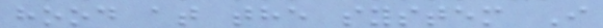hood at the system I
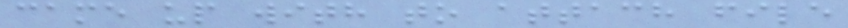came up with to attach file
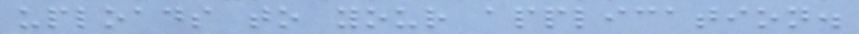uploads to your application.
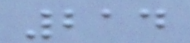214
